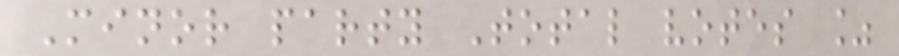Minor party Total votes %
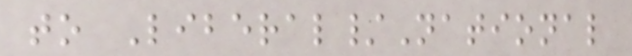to Liberal/National
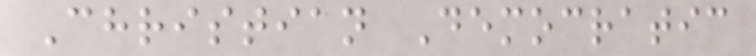Christian Democratic
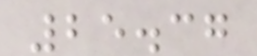25.37
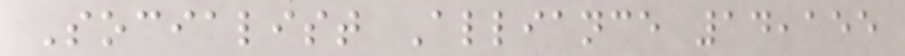Socialist Alliance 14,155
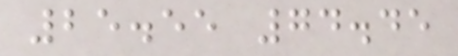25.55 74.45
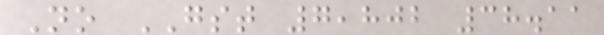No GST 7,802 38.11
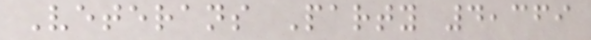Veterans Party 4,369
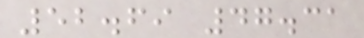52.69 47.31
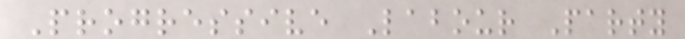Progressive Labour Party
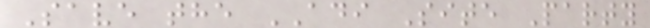Save the ADI Site Party
